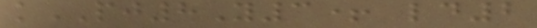kPJ8Y3+ ld2
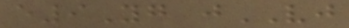e9Yg jVJ
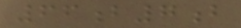66b7b
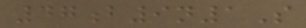47b9n1S
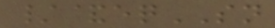/&eqSN
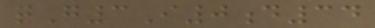qG3I0d34
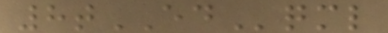8tEDqml
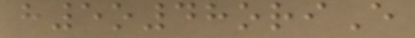h5o48oriE
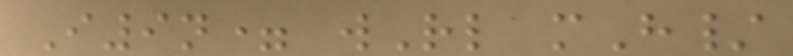I9n= wRl mH/
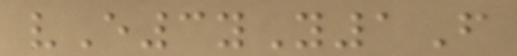vE3yY1F
